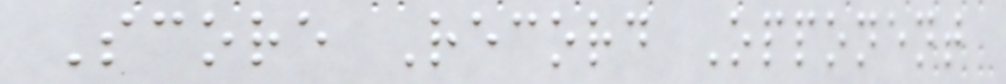Score Record Opponent
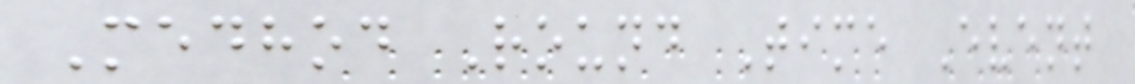Medhod Round Time Event
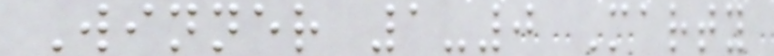Winner 1-0 Marty
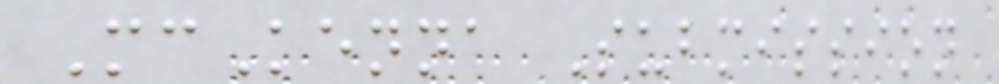McKenna Submission
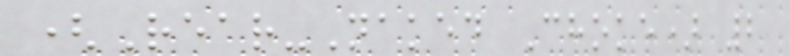(Rear-Naked Choke) 2
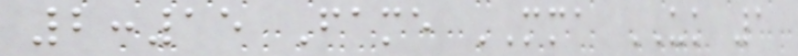2:15 Fame MMA UK 1
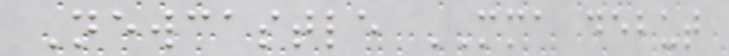Newcastle MMA debut
